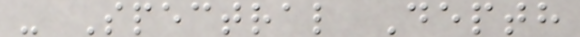- Spectral Depth
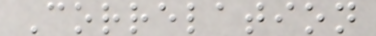Correlation
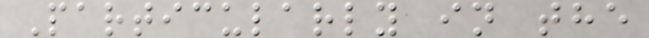Particularly in the
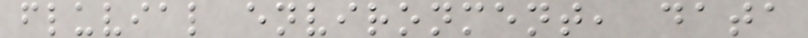fluvial environment, data
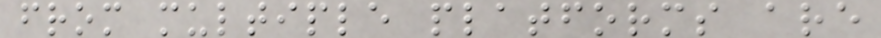from multiple platforms are
